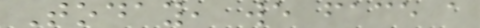Today, we face a
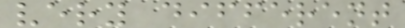very different
